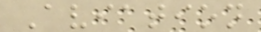Aviation
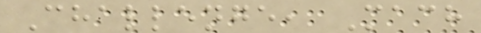Challenge, Mach
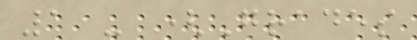1 - (Grades
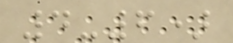4-6)
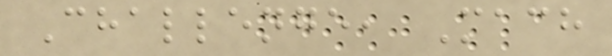Challenge, Mach
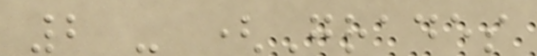2 - (Grades
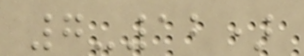7-12)
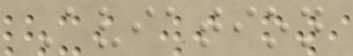Aviation
